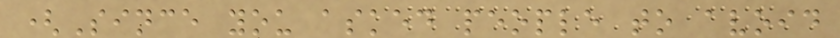(Since you asked people to avoid
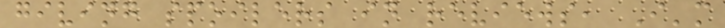giving spoilers in reviews, I'm
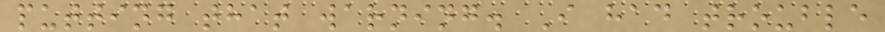putting that warning. I had trouble
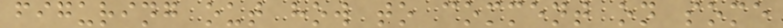figuring out how to comment on some
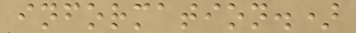information.)
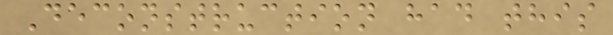Deconstruction had this
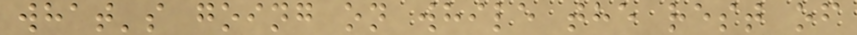what's going on while the rest of
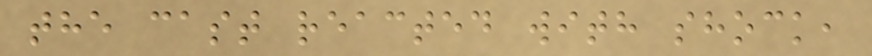the cast reacted with shock,
